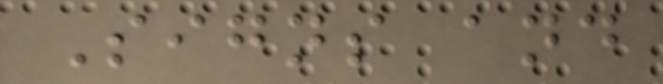Signs and
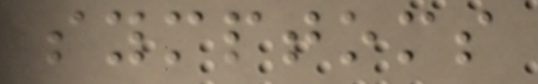symptoms
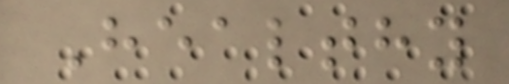Healthy
